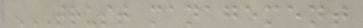TRUST MANAGEMENT
